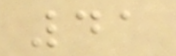41
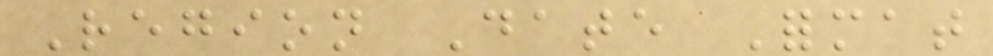Region Date Format
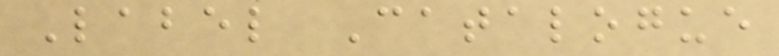Label Catalogue
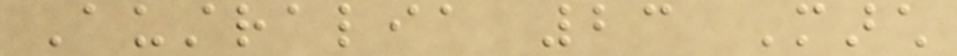Australia 23 March
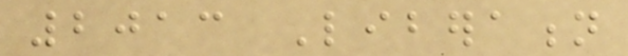2013 Liberation
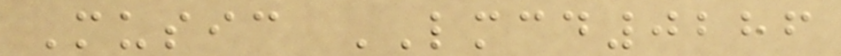Music LMCD0286
